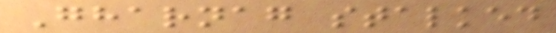Gharnag stalked
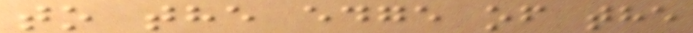to the edge of the
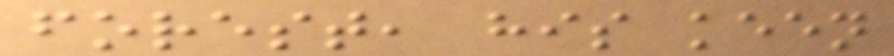forest, his keen
